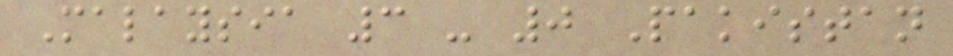Malaysia 3 - 0 Pakistan
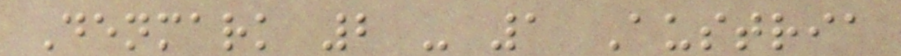Denmark 2 - 1 Austria
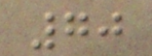70
